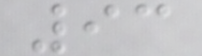93
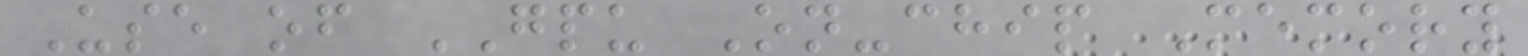Use of GPU On-chip Memory
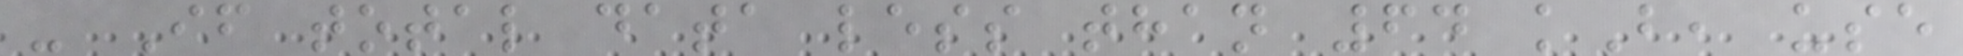- If total data less than 64 kB, use
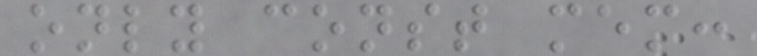only const mem:
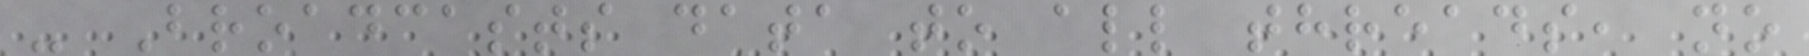- Broadcasts data to all threads, no
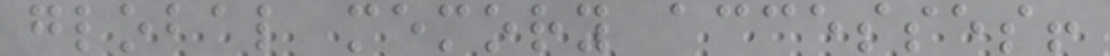global memory accesses!
